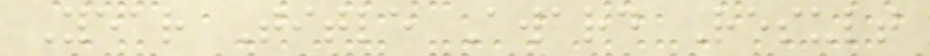Year Title Award Result
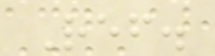Ref.
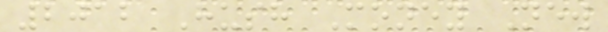2012 Hush Money New
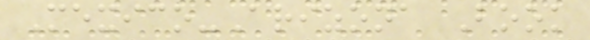Mexico-Arizona Book
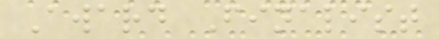Award Finalist
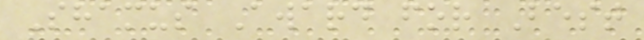Shamus Award for Best
